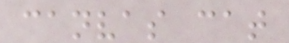canvas cat
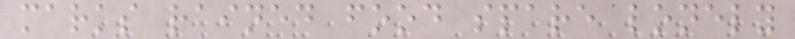marks rained food spare lonely
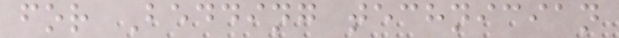for Bedding technician
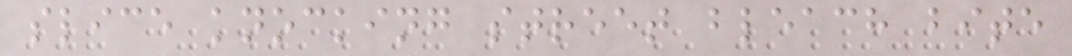slice knocking street bleach bite
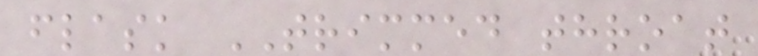flask TRIMMED throat
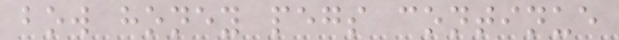bow honey pegs continue
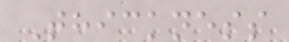Thickness
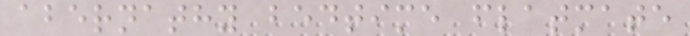abernathy bedtime flatmate
